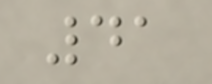41
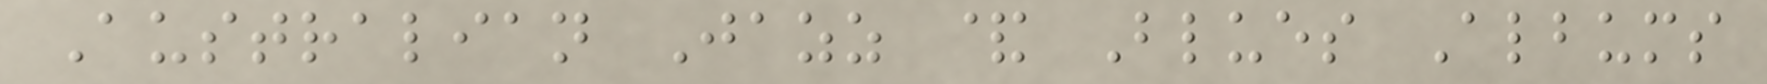Australian Jazz & Blues Albums
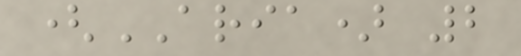(ARIA) 2
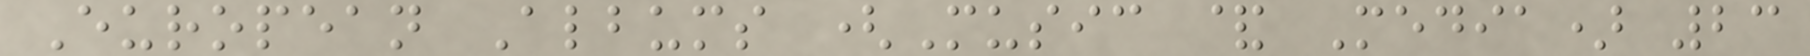European Albums (Music & Media) 23
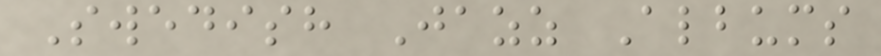Swedish Jazz Albums
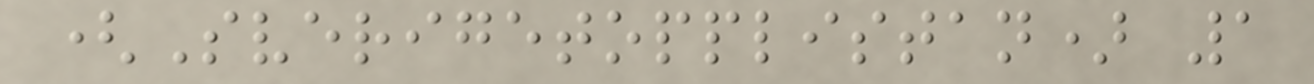(Sverigetopplistan) 1
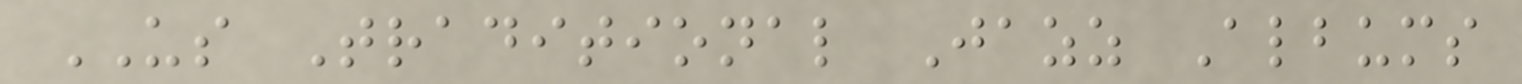US Traditional Jazz Albums
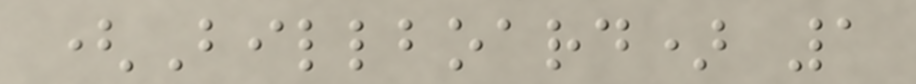(Billboard) 1
